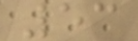53
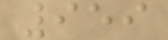959
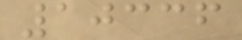10336
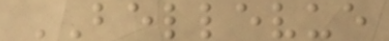BELLEVUE
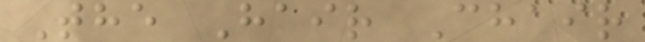The Hair Chair
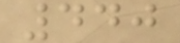440
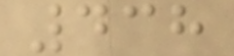438
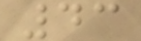43
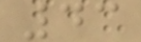43
